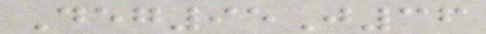Deg95J36
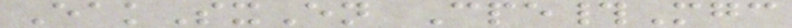EakSxEn Cpe#Mgc
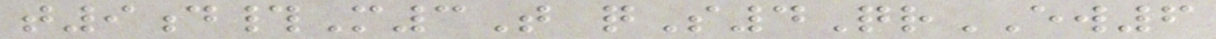t9d#M3T qS4QrEW6
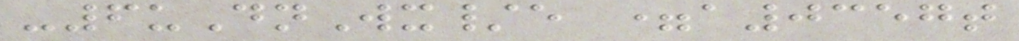-6uDnWx/e =a0357t
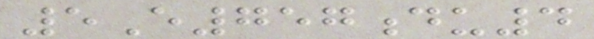5E757du4
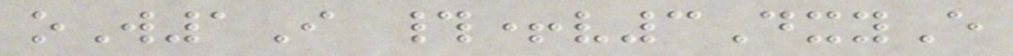oW1I #+v3DxyE
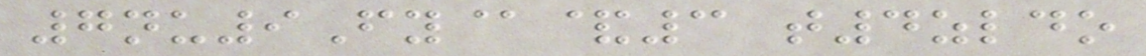7nu9Fy@&3 t4zldo
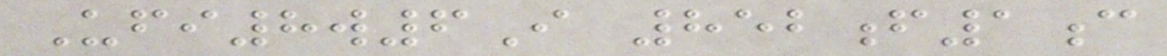Ufi8w6I 852f1c
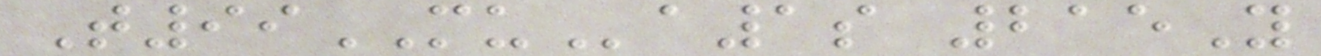T99MUa1s 215Y
